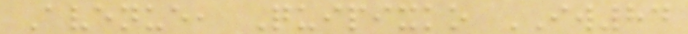Avenue, Quipixko IW84
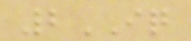2IQ
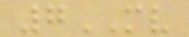7MV
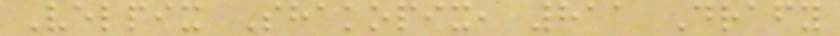Velpix Shakopix, 811 Drafy
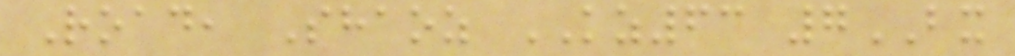Road, Shaoz KZ63 7BX
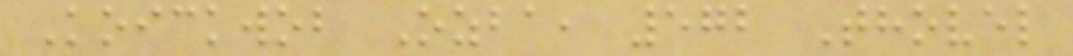Koickwob Ozba, 572 Thovel
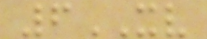6XV
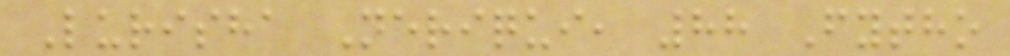Lurisha Neriqui, 88 Fytho
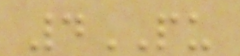4PU
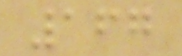167
